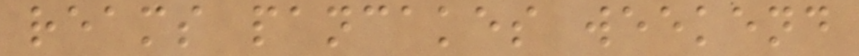reams pancakes weekend
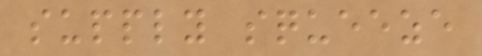supply squeeze
